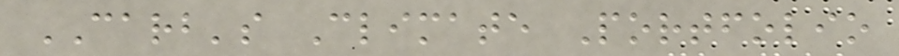CARB's Climate Portfolio
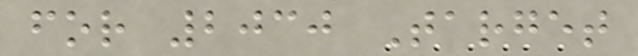for 2030 Target
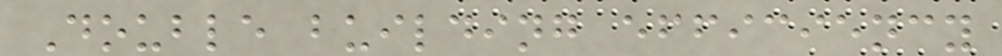Double building efficiency
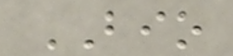BIO
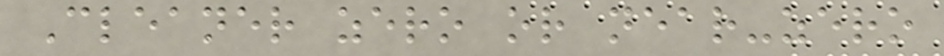Cleaner zero or near-zero
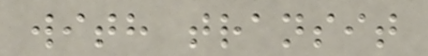with transit
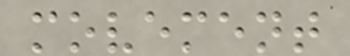movement
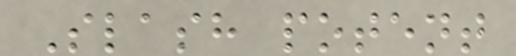Slash potent
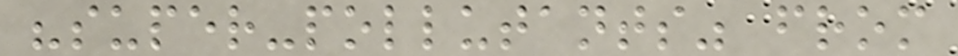"super-pollutants" from
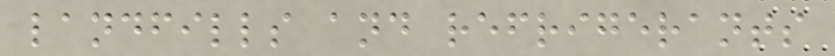landfills and refrigerants
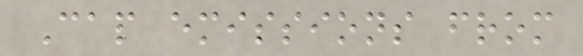Cap emissions from
